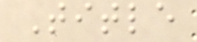Title
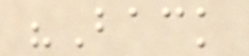"Back
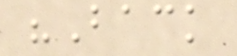"Back
